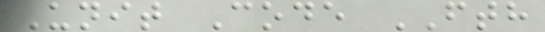Unit Code FTH
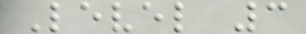Level 3
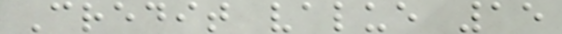Credit value 15
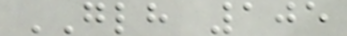GLH 105
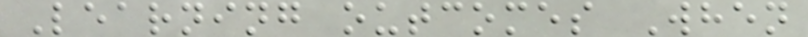Learning outcomes When
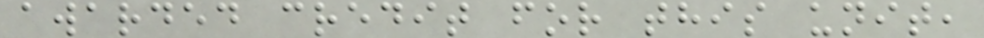awarded credit for this unit,
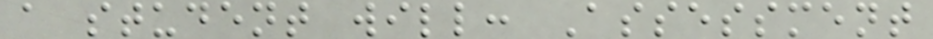a student will: Assessment
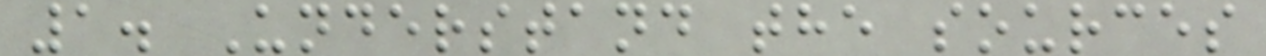1. Understand the sources
